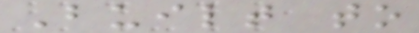Built to
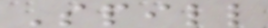Spill
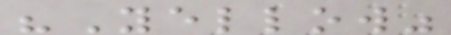"Yellow"
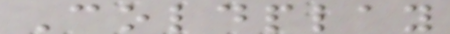Coldplay
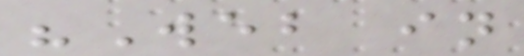"Web in
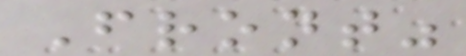Front"
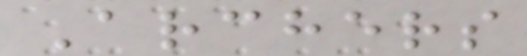Archers
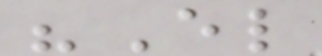"El
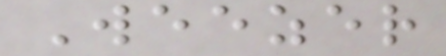Weezer
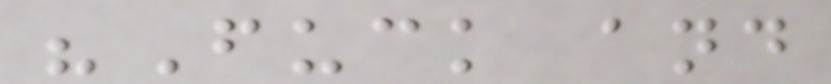"Fuck and
